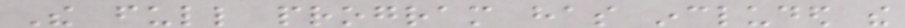The full program has included the
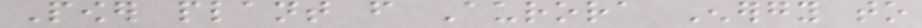Power plant from Aurora Energy to
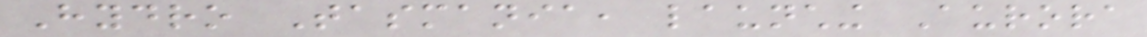Hydro Tasmania, launching Aurora
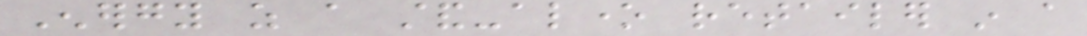Energy as a stand-alone retailer in a
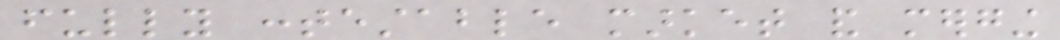fully contestable market and merging
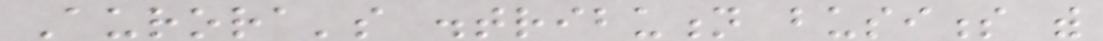Aurora's distribution business with
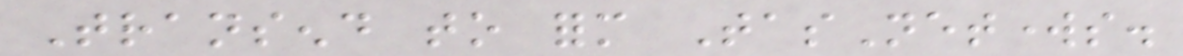Transend to form TasNetworks.
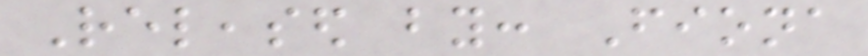Released by: Fiona
